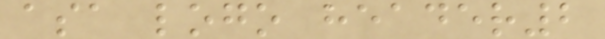asa logo header2
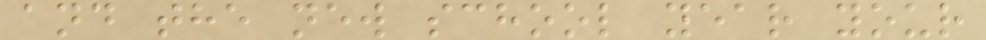and the new school year your
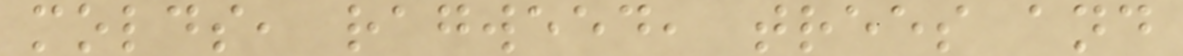molds, ragweed, trees and
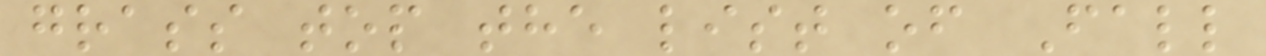grass top the list of Fall
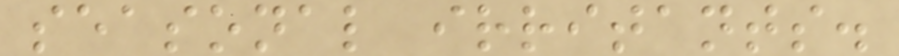seasonal irritants.
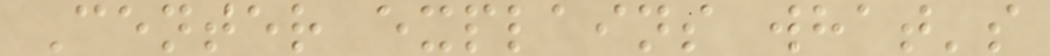Center explains what's
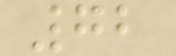72
